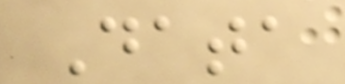Data
